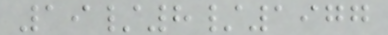19/8/1977
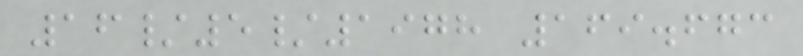16/5/1978 169.673
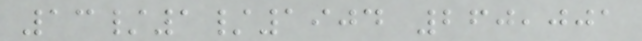13/1/1904 260,001
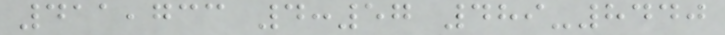411,733 4:57 489-8440
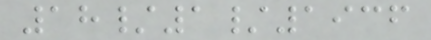18/1/1936
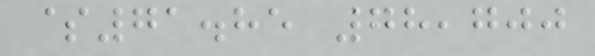$71.85 78,700
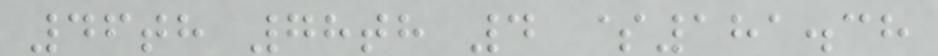46th 78th 4 $181.38
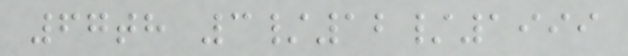67th 3/12/1999
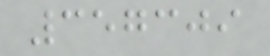357309
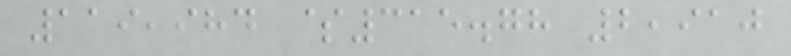119,984 $315.78 2,910
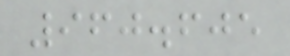960.605
